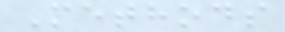Methods
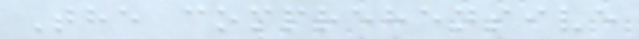The comprehensive
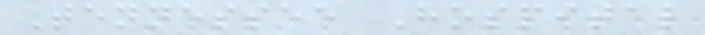Tennessee Hospital
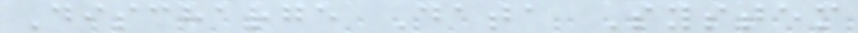Discharge Data System
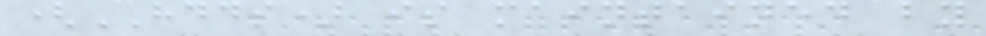(HDDS) is maintained by
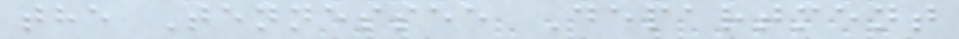the Tennessee Department
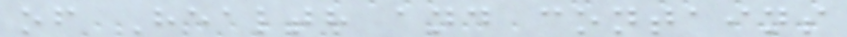of Health and contains
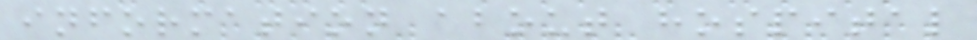information about hospital
